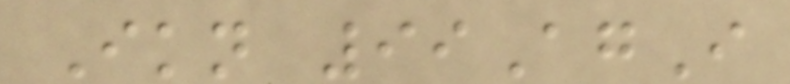Ikn 99AgI
